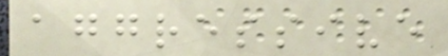aggressive
